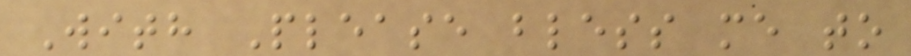With Please bless me to
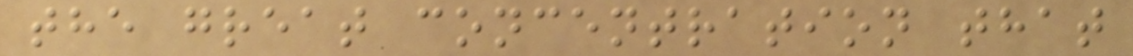the great concentration that
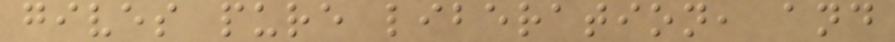gives pure liberation, and
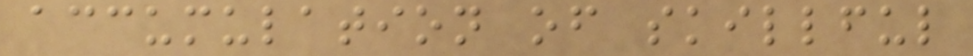accumulation of skillful
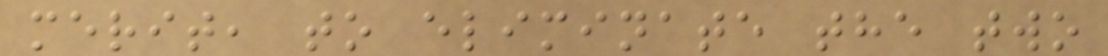merit, to eliminate the two
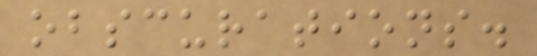obscurations.
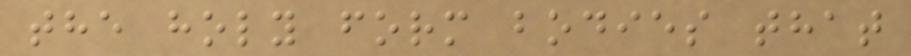the holy form bodies that
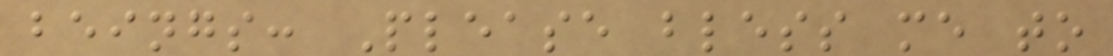beings: Please bless me to
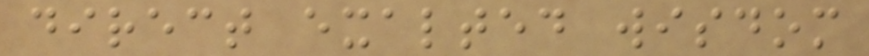direct exalted wisdom
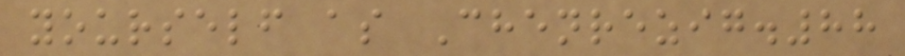yourself as Chenrezig.88
